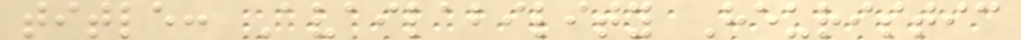title: Availability Heuristic
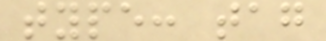type: tag
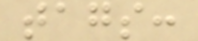tags:
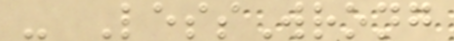- LessWrong
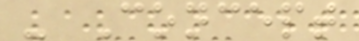- Concept
